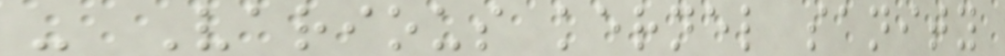- Various kernel sanity
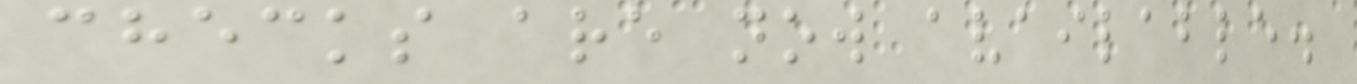checks are now available.
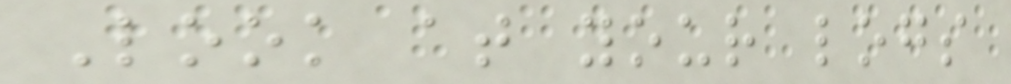Look at your logs
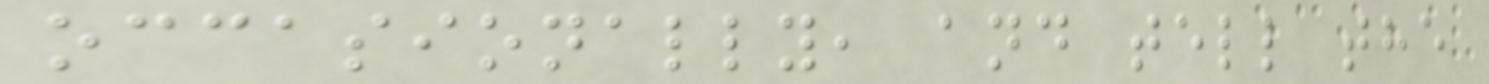occasionally, and tell the
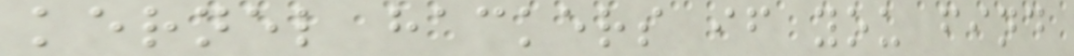kernel hackers if you find
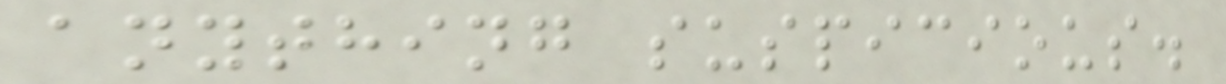anything suspicious.
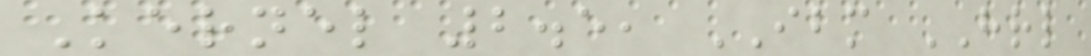Kernel 2.5, IBM HRL
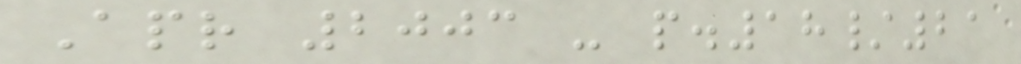Apr 2003 - p.18/21
